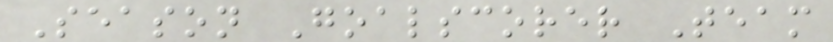Season Goalscorer Team
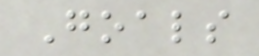Goals
